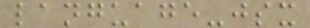language-jsx
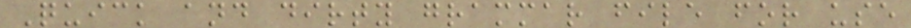Quick and dirty grammar file for use
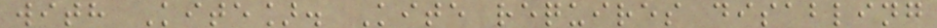with Kite]. Kite requires disabling
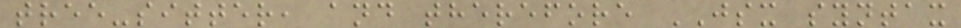tree-sitter, and therefore JSX syntax
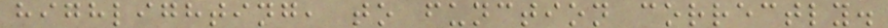highlighting, to function correctly.
